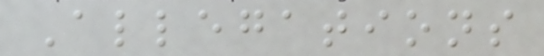Allegations
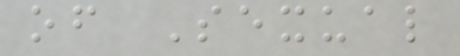of Sexual
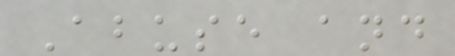Abuse and
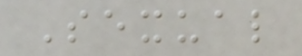Sexual
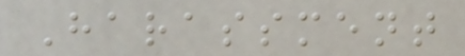Harassment
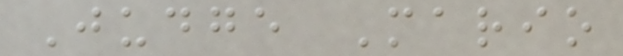Judge Mario
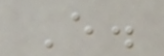E.
